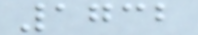1732
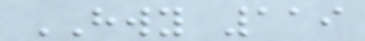HWY 119
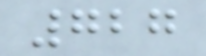727
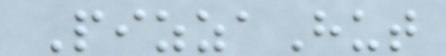PizzaHut
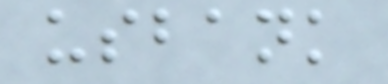usbank
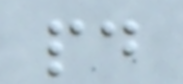pd
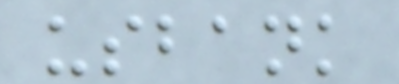usbank
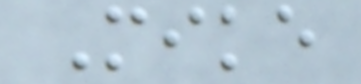Mike
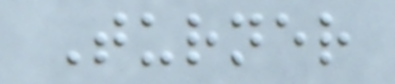Turner
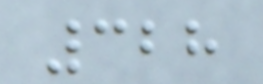328
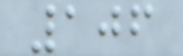106
